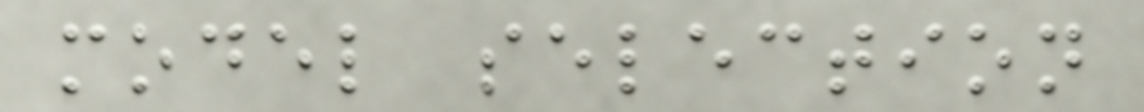model selection
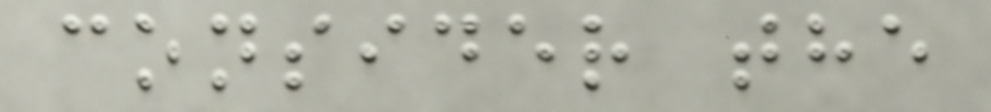consider the
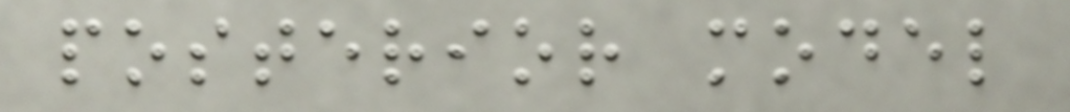posterior model
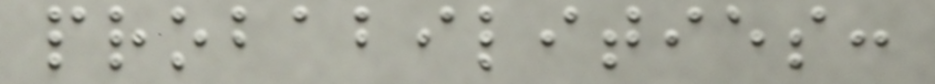probabilities:
